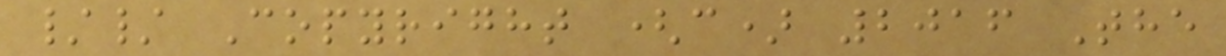// Copyright (c) 2016 The
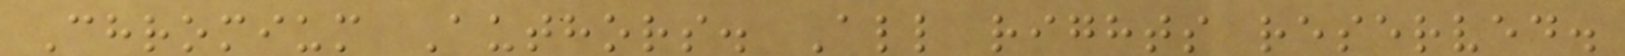Chromium Authors. All rights reserved.
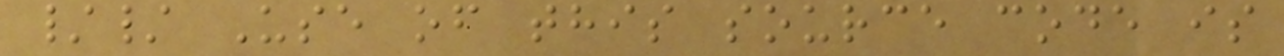// Use of this source code is
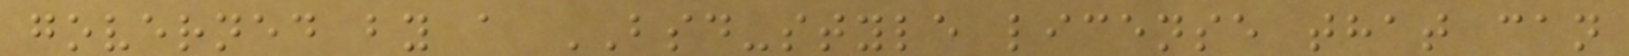governed by a BSD-style license that can
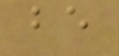be
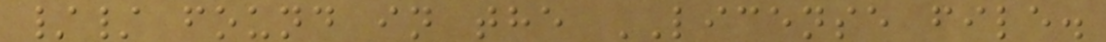// found in the LICENSE file.
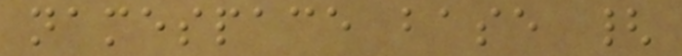namespace base {
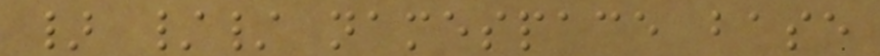} // namespace base
